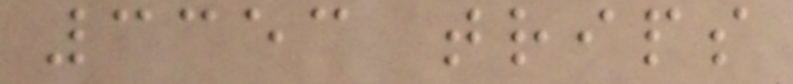3353 trips
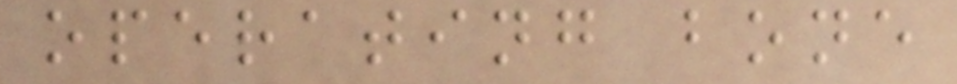operating bone
